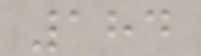184
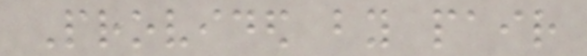Provided by pair
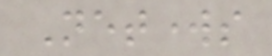Networks
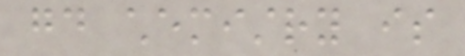good chemistry is
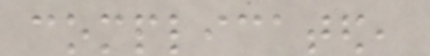complicated,
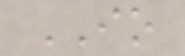IO
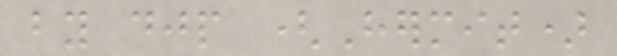by djp (Hermit)
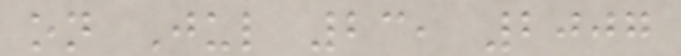on Jul 23, 2007
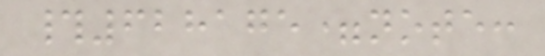#628175=note:
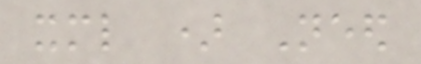xml ) Need
